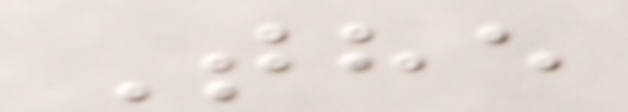The
